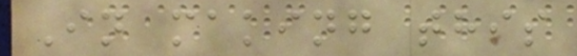In making this
